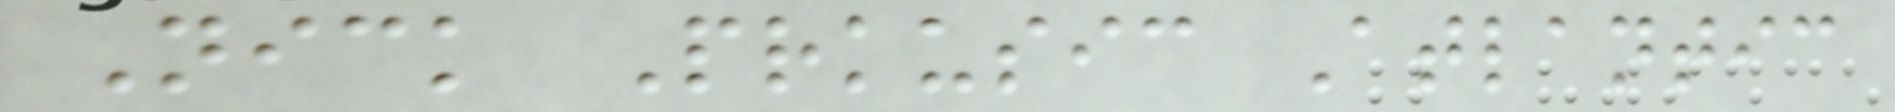Nick Prkusic Atlantic
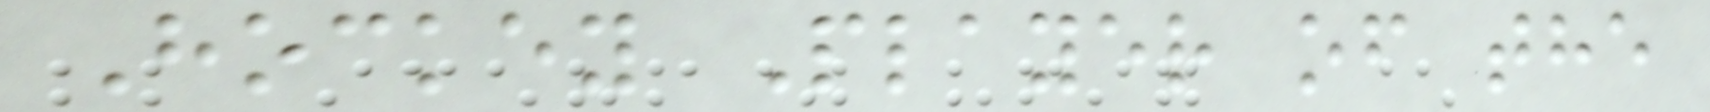Hockey Player of the
